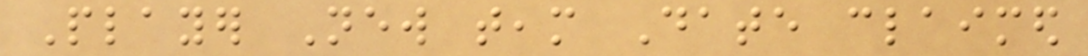Player New team Date claimed
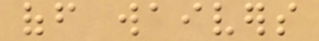off waivers
